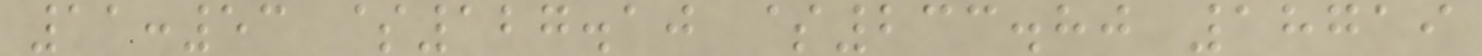11:53 $127.10 $233.80 18719
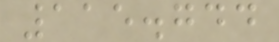115.744
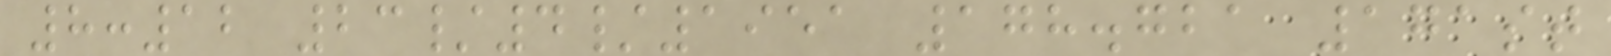8:12 23/4/1951 178.721 171st
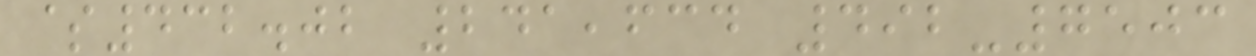$432.02 241,634 492-7503
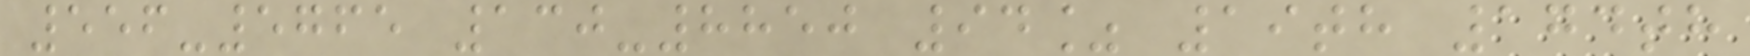556-5765 130-8850 94% 19th 174th
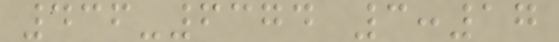436-6374 3:17
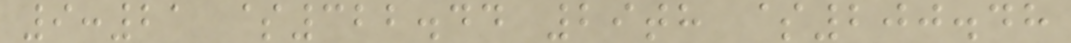9:21 $322.44 29th $200.48
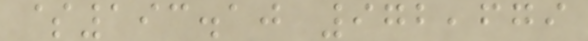$193.10 972,679
